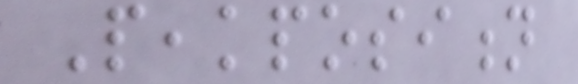Peakposition
